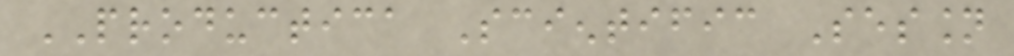PRODUCTICA Scientific Session
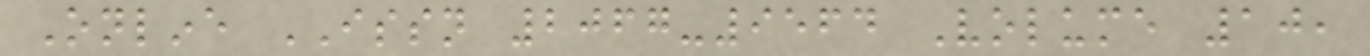Online ISSN 2067-9564 Volume 10,
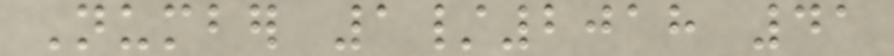Number 1/2018 41
